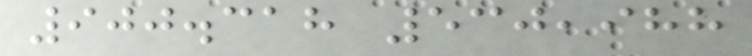900.318 530,988
